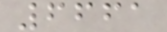6661
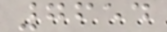7654
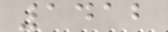1412
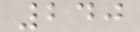240
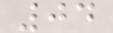04
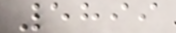5899
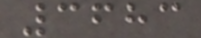3683
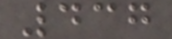437
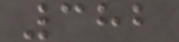382
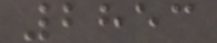2853
